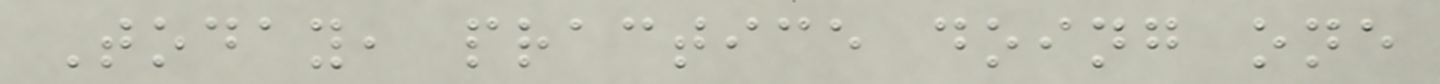Today, practice doing one
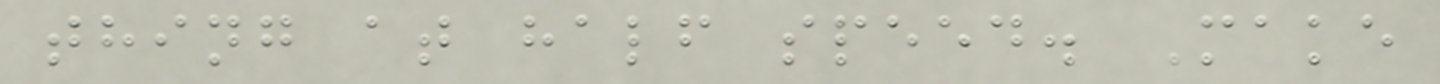thing at half speed. Make
